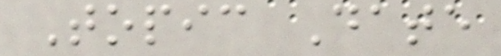Topic Date
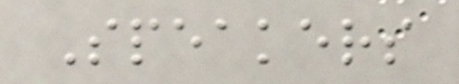Speakers
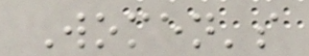Women's
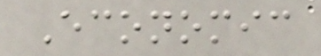Economic
